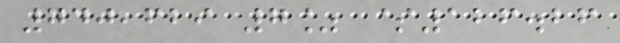740,629 7% $126.26
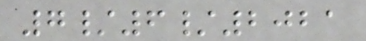7/6/2021
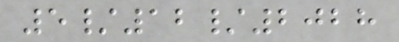5/12/2028
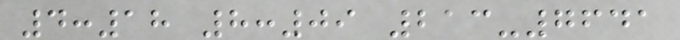4:18 8:09 213-7641
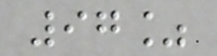97%
